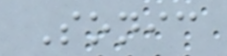Sonic
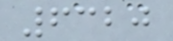6320
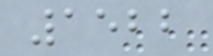1522
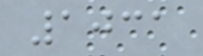1031
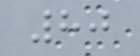80
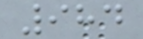984
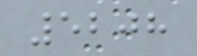5208
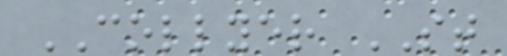COLLYER ST
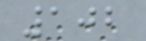102
